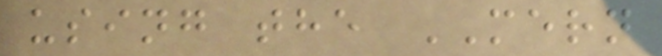using the MERN
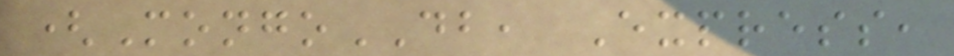(MongoDB, Express,
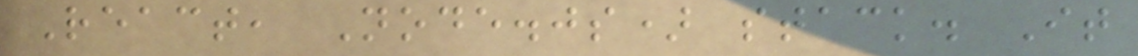React, Node.js) stack. It
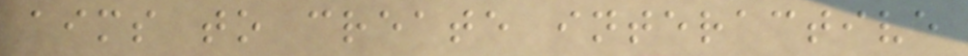aims to create interactive
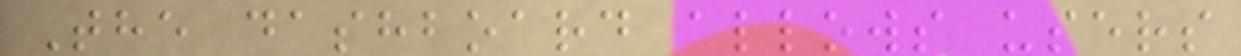The dashboard allows users
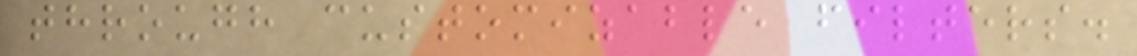through customizable filters.
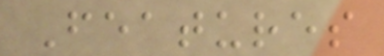Features
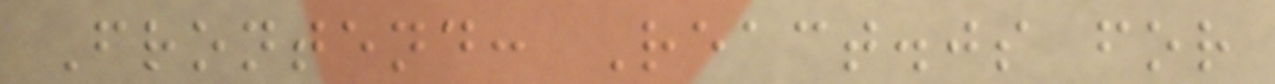Frontend: React.js for
